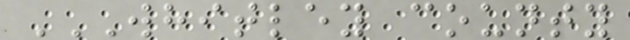WHITLEY COUNTY
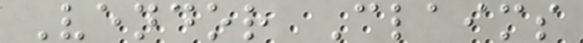Vendor Claims
